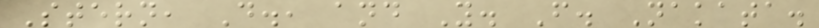Stern, D., and Y. F. Nakata.
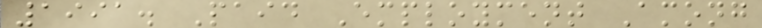1991. Paid Employment Among
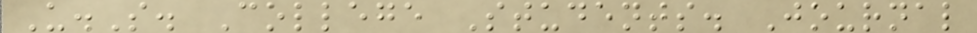U.S. College Students. Journal
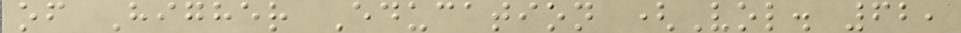of Higher Education (Vol. 62,
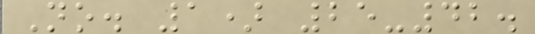No. 1) 25-42.
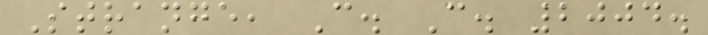Strange, C. C. 2004.
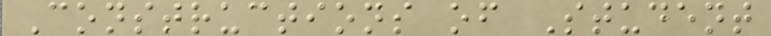Constructions of Student
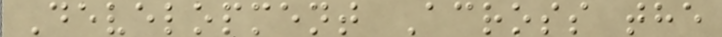Development Across the
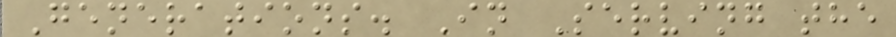Generations. In Serving the
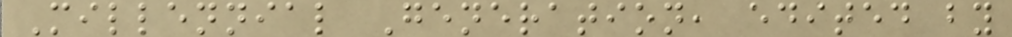Millennial Generation, edited by
